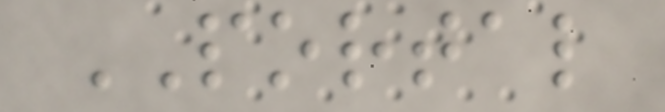PORTAL
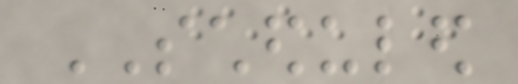SCHEDULED
